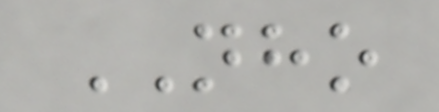NHO
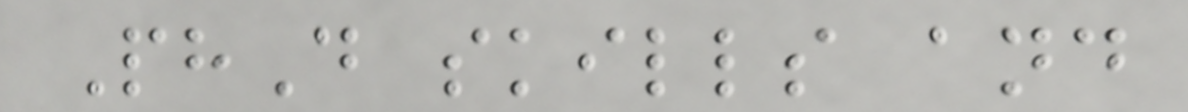PhD skills and
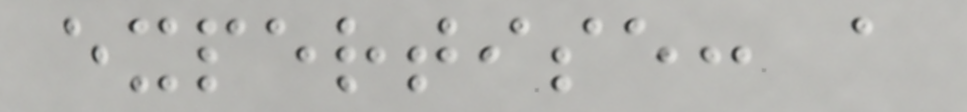expertise: a
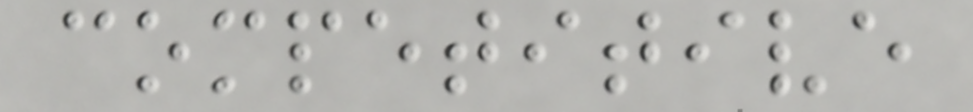competitive
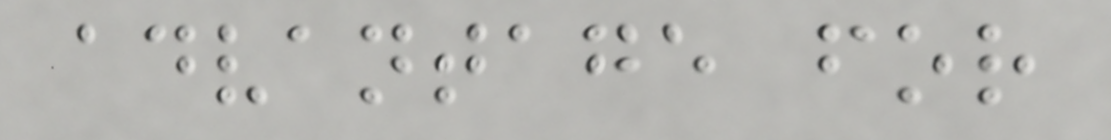advantage for
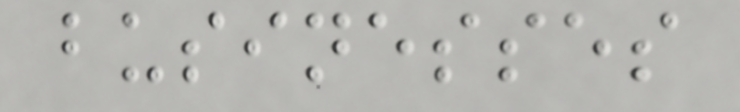businesses
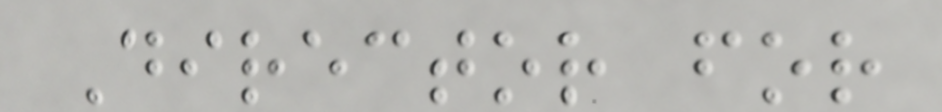Director for
